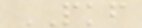PKF
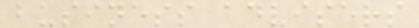business advisers
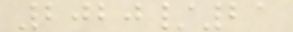2020/21
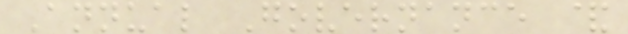Annual Governance &
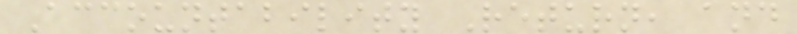Accountability Return, and
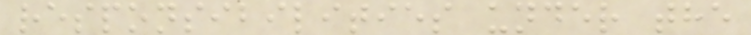responsibilities under the
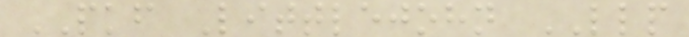PKF Littlejohn LLP
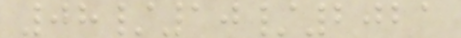08/10/2021
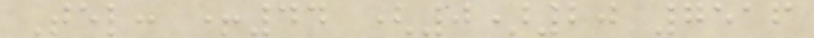Tel: +44 (0)20 7516
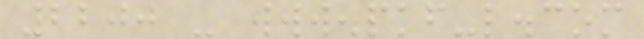2200 - www.pkf-l.com
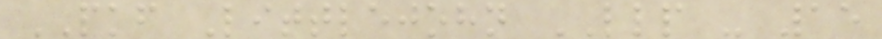PKF Littlejohn LLP - 15
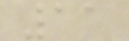11
